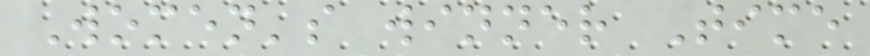Women's winner Time
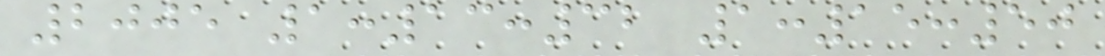2005 1:13:32 1:15:50
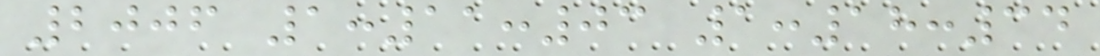2006 1:11:03 1:18:34
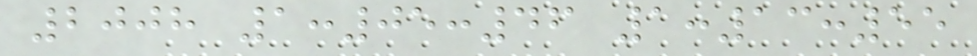2008 1:05:46 1:13:55
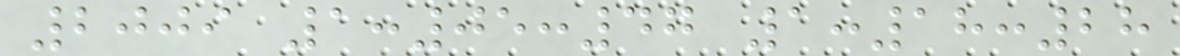2009 1:05:47 1:18:28
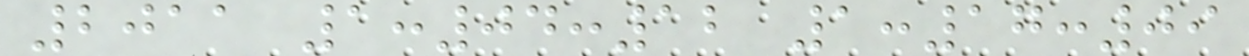2011 1:04:12 1:17:09
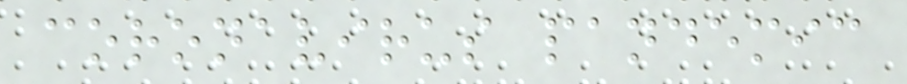coronavirus pandemic
